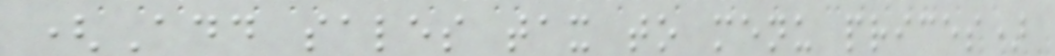(Add sales tax to menu prices)
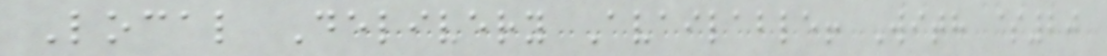Local Delivery Available! With $20
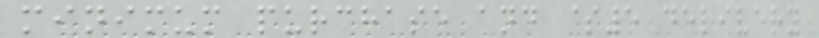minimum purchase and $5 delivery
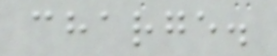charge.
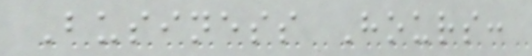Business Hours:
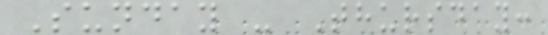Sunday - Thursday:
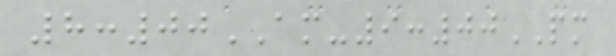8:00AM-9:00PM
